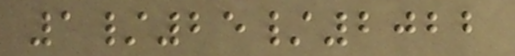1/25/2022
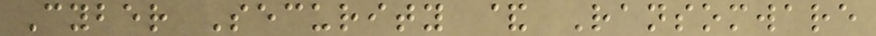Cyber Security & Ransomware
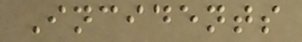Incidents
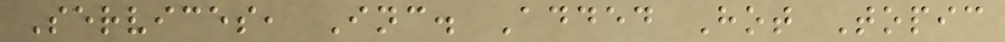Services, Inc. Added Hot Topic
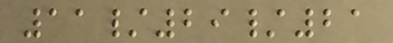11/29/21
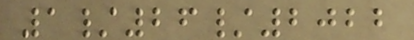1/26/2022
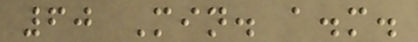60 Min. a.m.
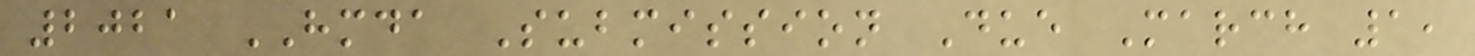2021 HMDA Submission Due March 1,
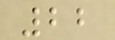22
